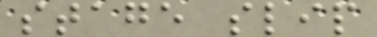stage slip
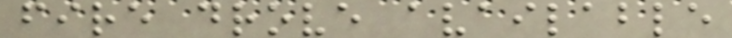fire drove available
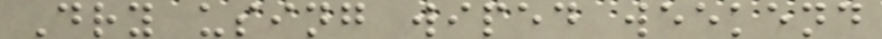Dry using wiped weekend
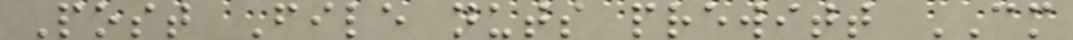Post File nuts prewitt CM
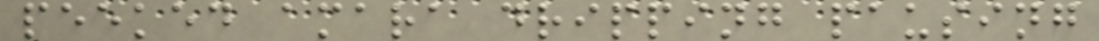peeked amara dripping pausing
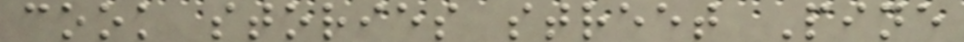cook stories street Pine
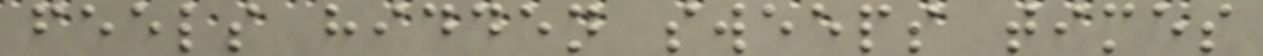feels hidden sweeps times
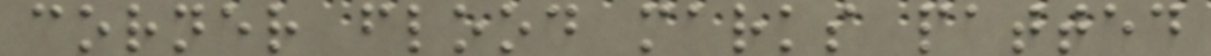corner flood marks patted
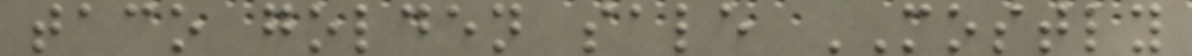taco golden sale MOSTLY
